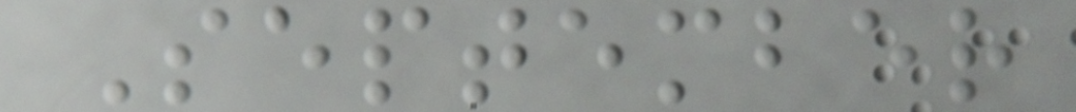September
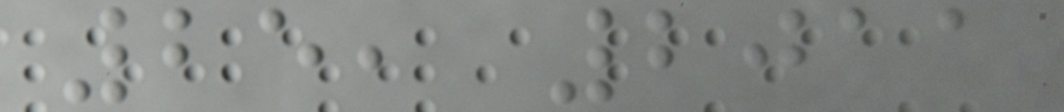25, 2011
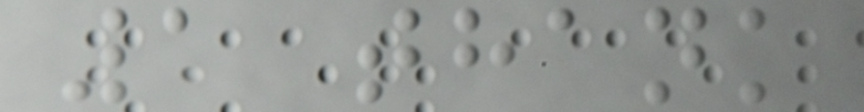1 thank
